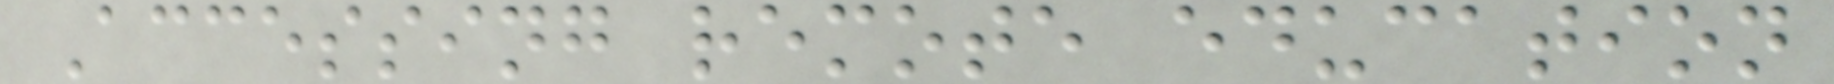Accessing remote education
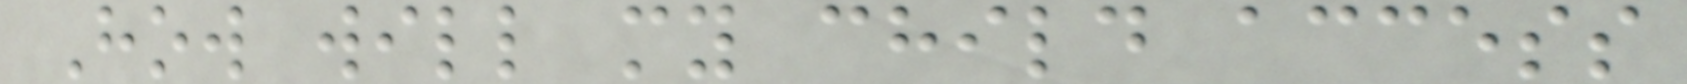How will my child access
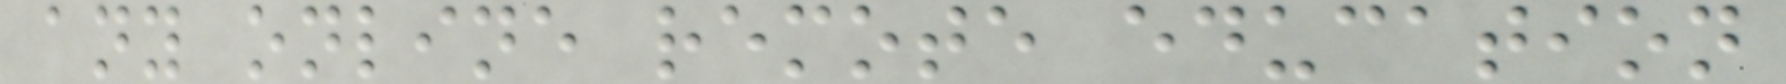any online remote education
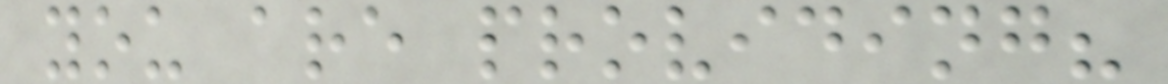you are providing?
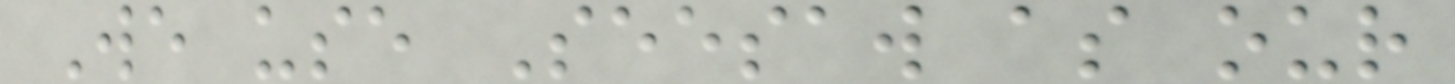We use Seesaw as our
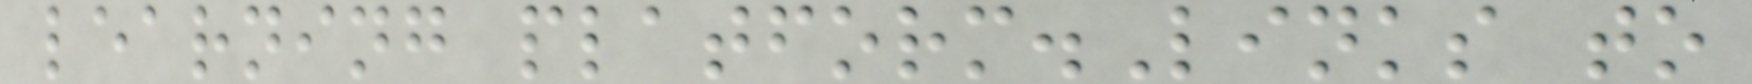learning platform.Links to
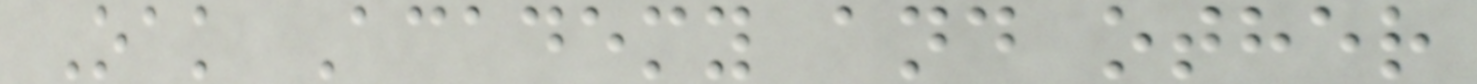Oak Academy and other
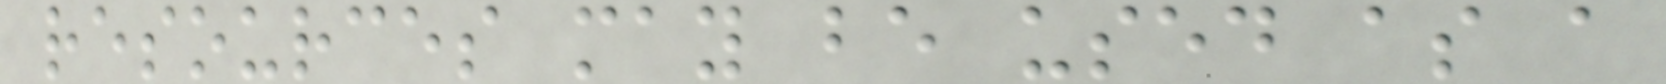resources may be used as a
